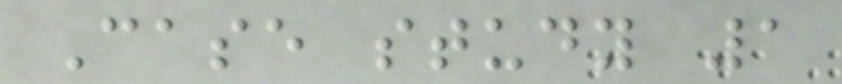Case study 1
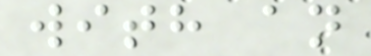with an
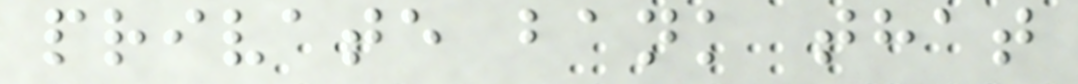private bank that
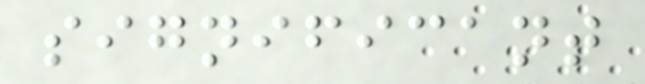significant
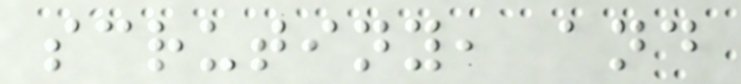scrutiny, and
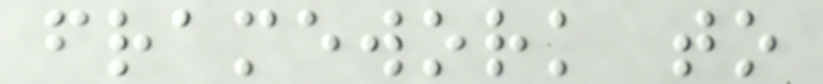framework to
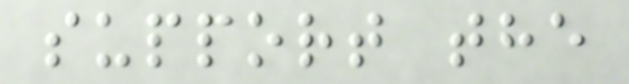support the
